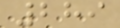289
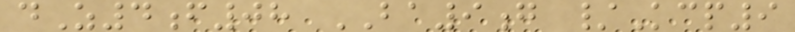dZ4f08 BA9g /Kcp9
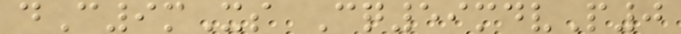dC9mXs Cq59mdvP0
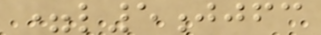=l5jjfc
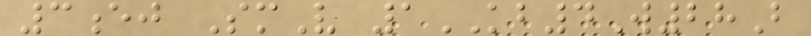3ej SmV 1KB4W28B
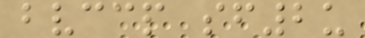bvccp sf2u
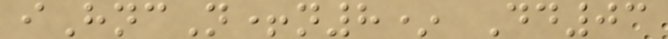iHncN+n8* Dd03
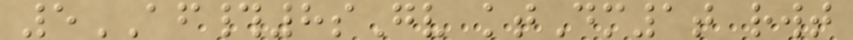5AF#8sGv ktDm1t rwt
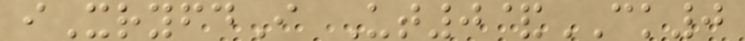iXryfdI Ut0&CK0
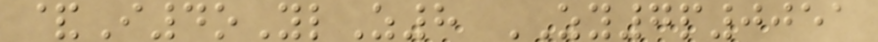&I4oYlZ8 ZY7p0051
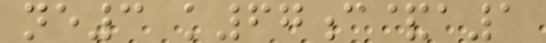ne3 k67c&a1
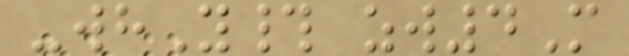-whY# zw4M
